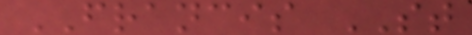FRANCIS ST
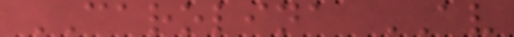CAROLINA AV
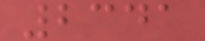2341
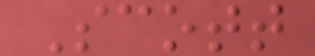Scott
